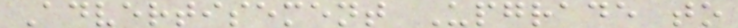Advertisement Upgrade to
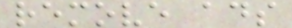remove ads
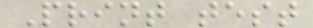Print test
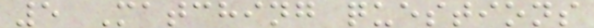5 Matching questions
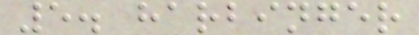5. harbinger
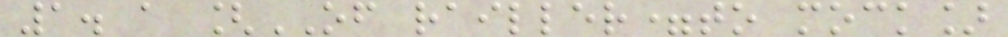1. a [OF railler=to mock]
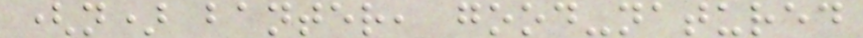(n) banter, good-natured
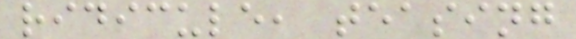ridicule, teasing
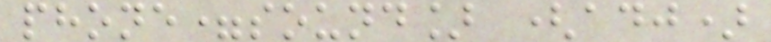phone=sound] (adj)
